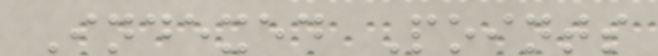Indexed Points
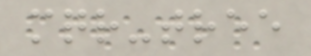mqr-tree
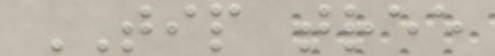TIP tree
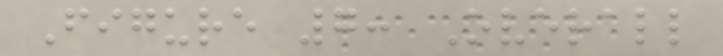Figure 7: Overall
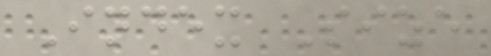Index Size
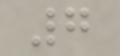7
